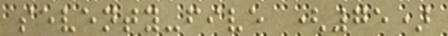seventy-five (75)
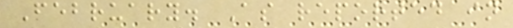February. As reported in
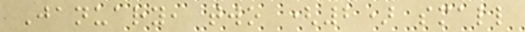January, two (2) small
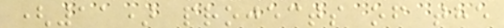(11) projects of the
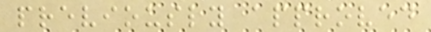previously approved
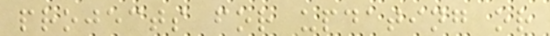projects for updating or
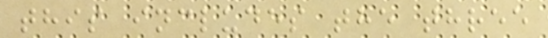this includes the three
